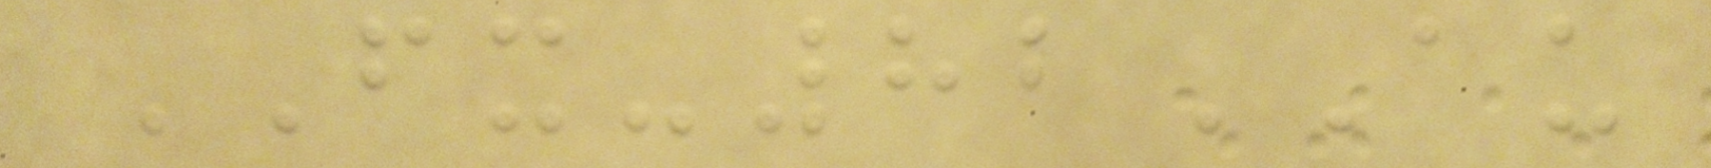FX-82AU
